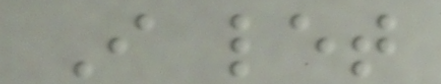I let
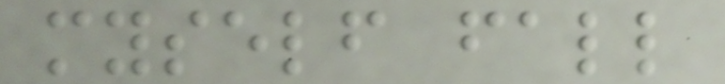myself fall
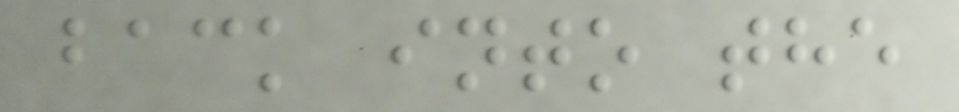back into the
